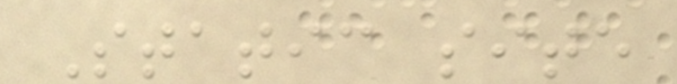Static site
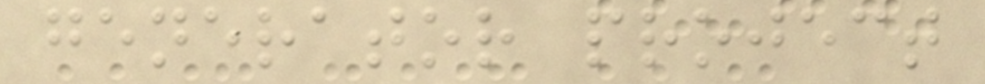generator project
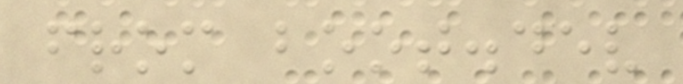from boot.dev
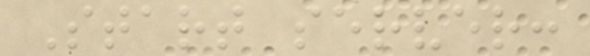Start server:
